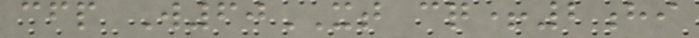cfp W60XT cq+2hi
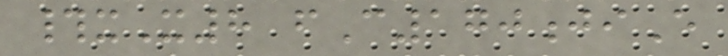#xX8 fC170jiE
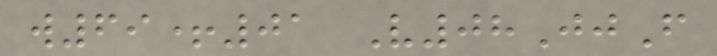w69+01 V08JjF
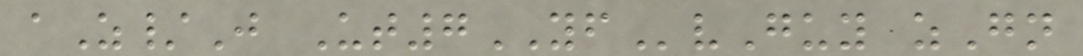aZ/J Ut7YFvGuy zGn
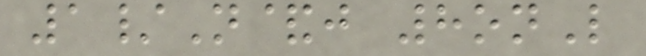1/N&j 8onL
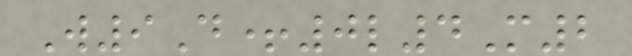W9D+0l4M2
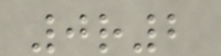0r2
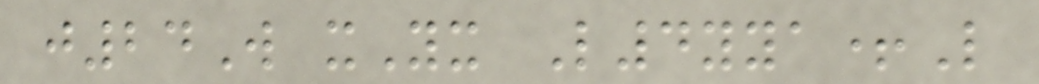j24W xYx L4yya+L
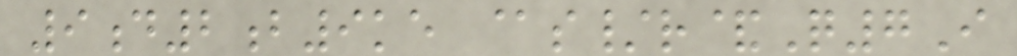9d2b9ke @s/r&Q7I
